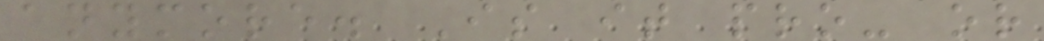anymore. Is it pro- or
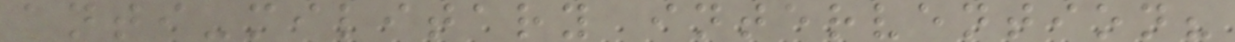anti-military intervention?
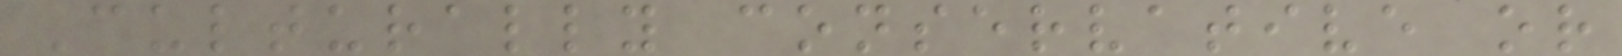Culturally conservative or
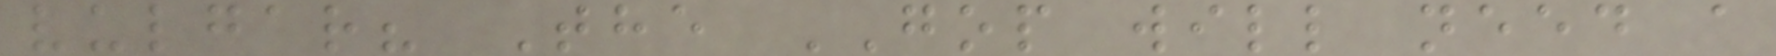vulgar? The GOP will need a
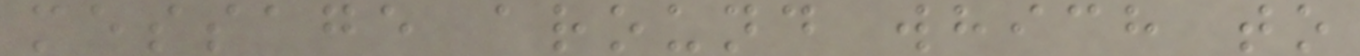message around which to
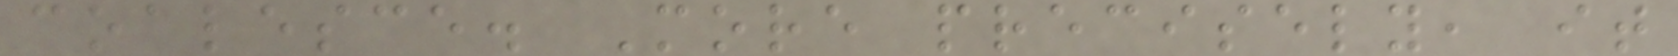coalesce. More precisely, it
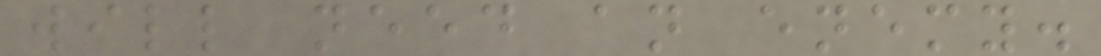will need an enemy.
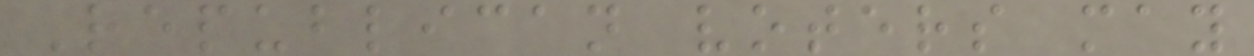Republican voters may
